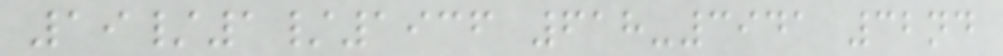19/1/1936 618-3941 32nd
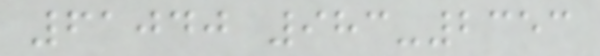61040 983-2353
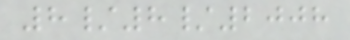8/8/2008
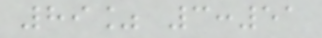89% 3:51
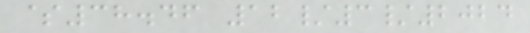$38.46 12/3/2024
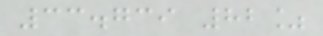33.739 82%
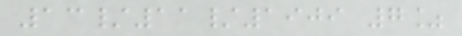13/11/1909 7%
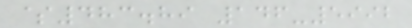$483.89 146-5992
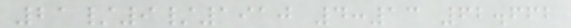21/9/1910 4:13 62.662
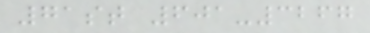71st 601-3267
